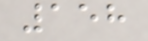158
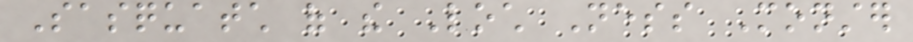Sasquatch of the Loch Ness Monster
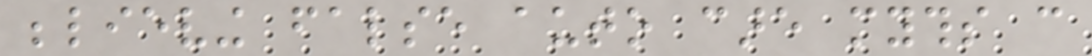believing false auto care myths can
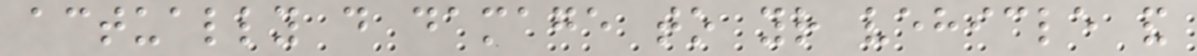actually do damage to your vehicle and
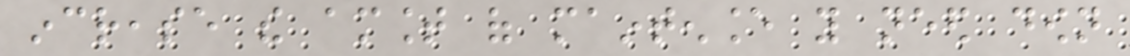increase the amount of maintenance you need down
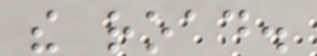the road.
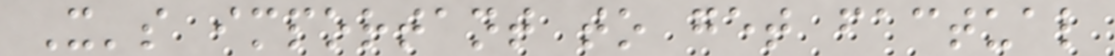It's important to get factual
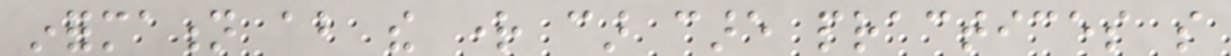information about the right car care practices so
